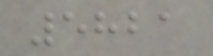5821
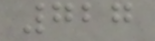727
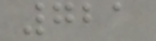721
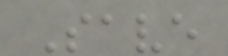Save
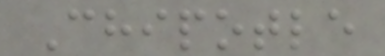Chipotle
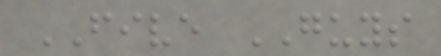FIVE GUYS
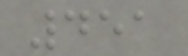451
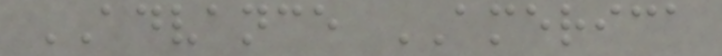ADVANCE AMERICA
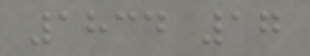1834 17
